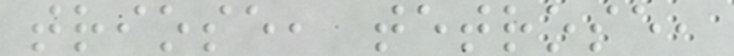triose, tetrose,
